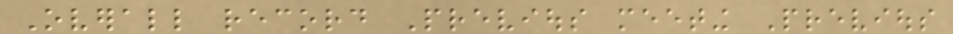Overall record Previous meeting Previous
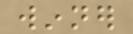winner
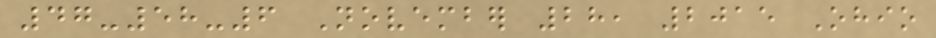47-58-6 November 28, 2015 Ohio
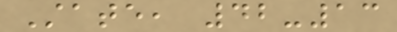State, 42-13
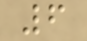6
